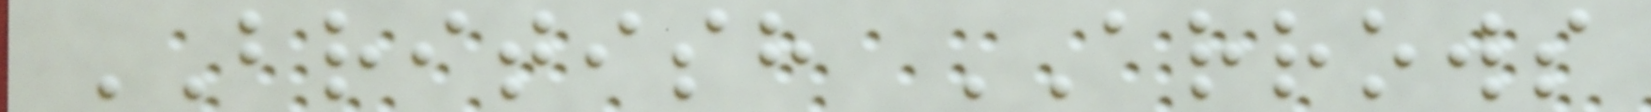BRITISH ARROWS
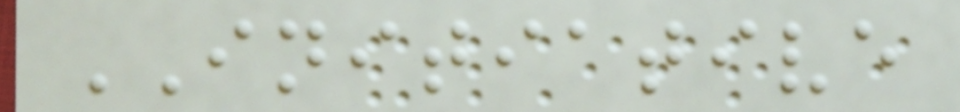INITIATIVE
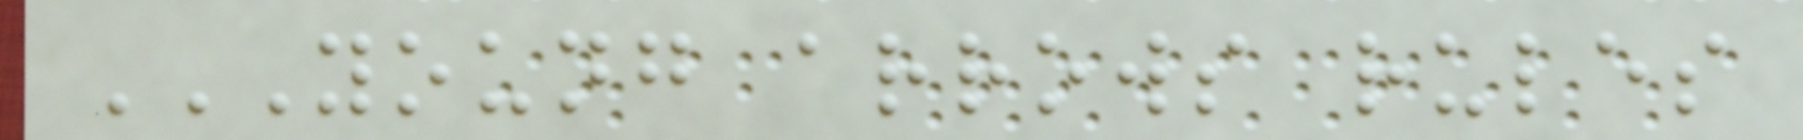YOUNG ARROWS RULES
